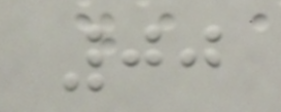00
